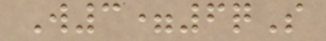W3=6qS
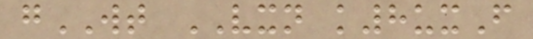gWT VXN k8uxF
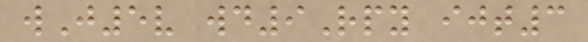wJ5v wd9Rpy ijt3
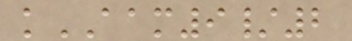kAAM9/2
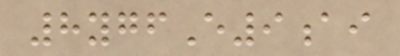8ygfE9ai
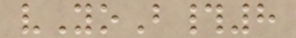vYoB#8
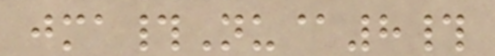jma#Nu@8#
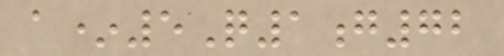a*5Q1g72
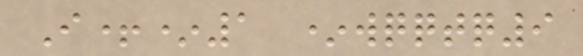I+*1 *wqqtq9
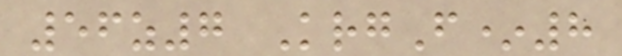56z7 KrgF*8
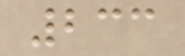233
